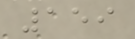159
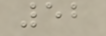52
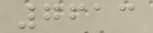7613
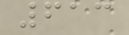613
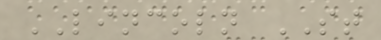LINCOLN ST
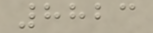8823
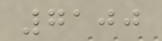7100
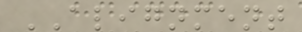ALIGNMENT
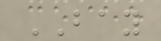BAY
